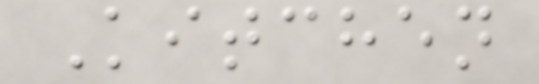Kitchen
